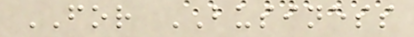FOR BUSINESS
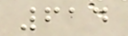614
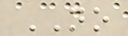NO
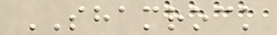SHAMROCK
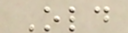Old
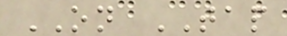ON TAP
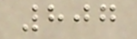807
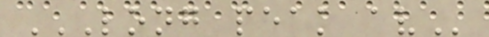LONG PEAK AV
